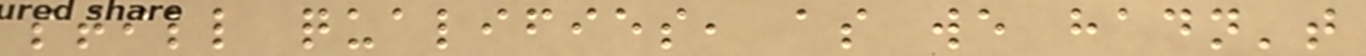still qualifies, as we hadn't
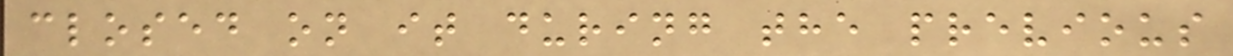closed on it during the previous
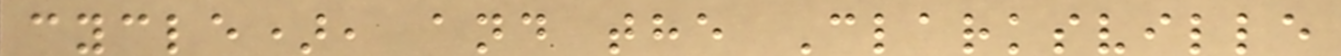cycle), and the Clarksville
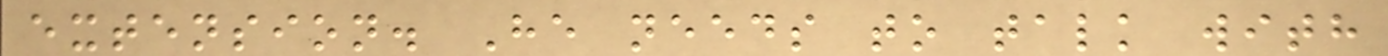extension. He needs to talk with
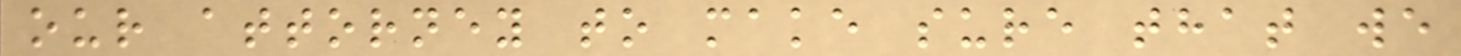our attorney to make sure that we
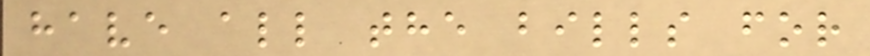have all the bills for
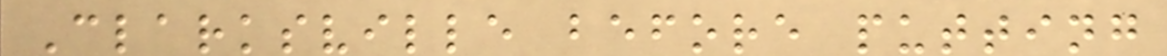Clarksville before putting
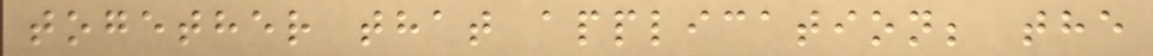together that application; the
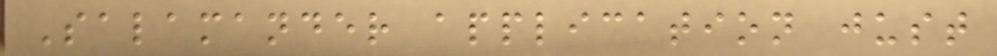Salamander application just
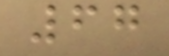67
